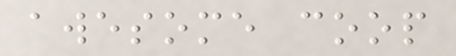awesome coop
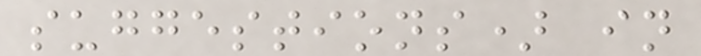suggestions) in
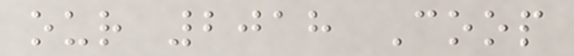our 2018 Coop
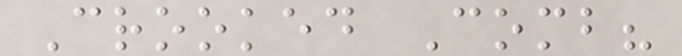Crooked Comb?
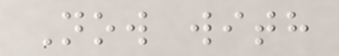Now with
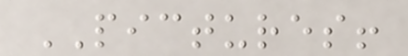PICTURES!
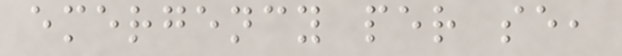emergency per se,
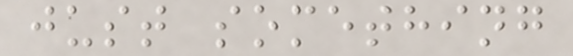just something
